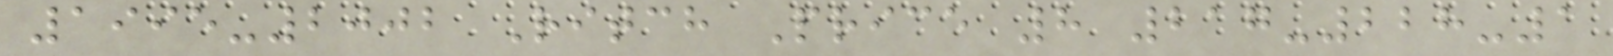1995-2002 Ritch Price 8 217-228-1
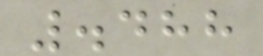.488
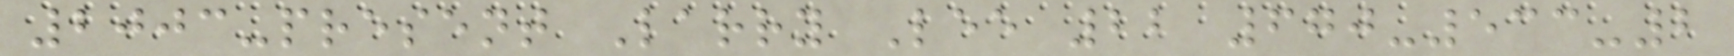2003-present Larry Lee 22 670-533-2
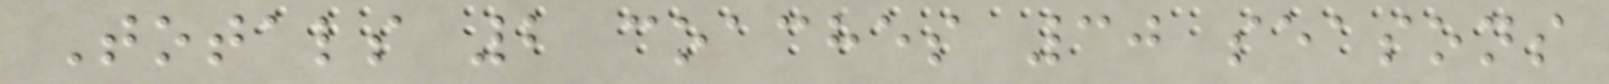Totals 2 coaches 30 seasons
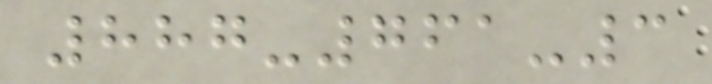887-761-3
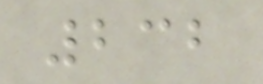232
